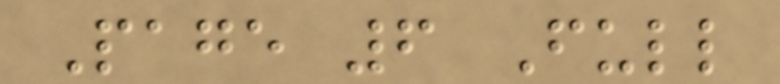Page 6 Full
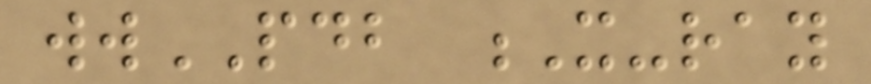wwPDB X-ray
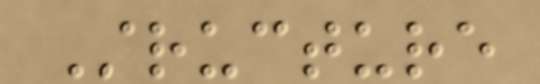Structure
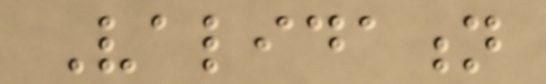Validation
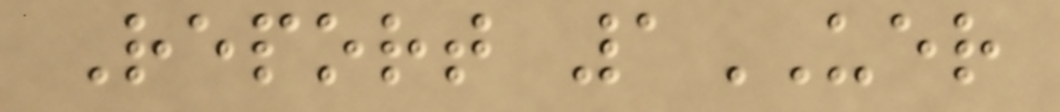Report 1UER
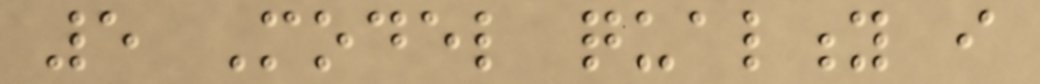5 Model quality i
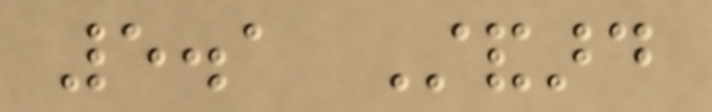5.1 Standard
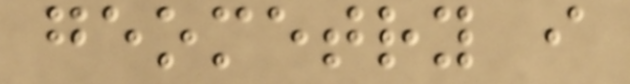geometry i
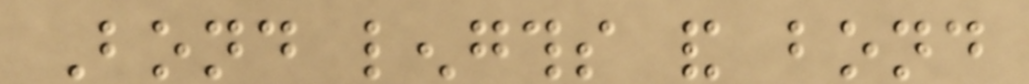Bond lengths and bond
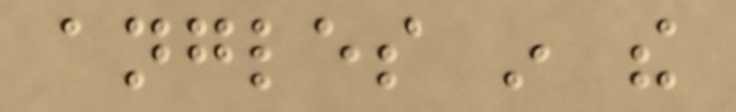angles in the
